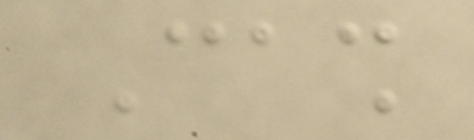Cash
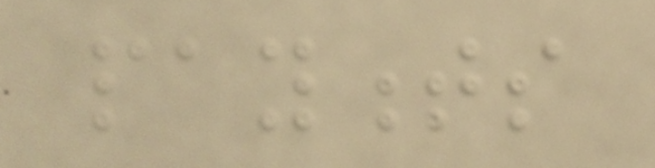payments
